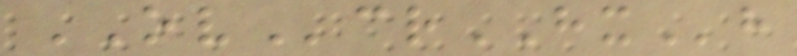OVcrHXh
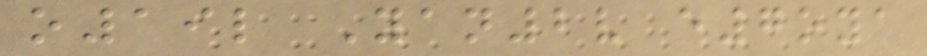o19l Yan2v e7oya
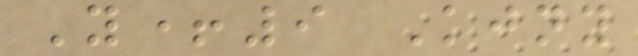Y+9 Kjny
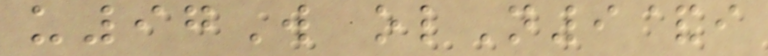u97W olN9&i
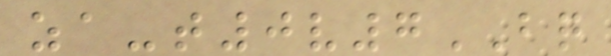za-t0v7BQ
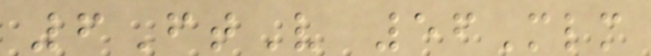6FtV 56Mlm
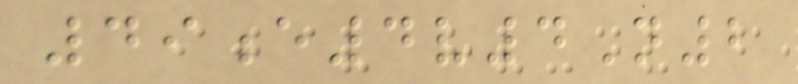49e4v4N2
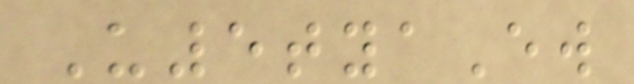U5tyaEw
